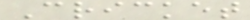Cricket
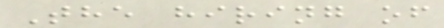The hiring of
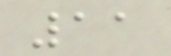11
